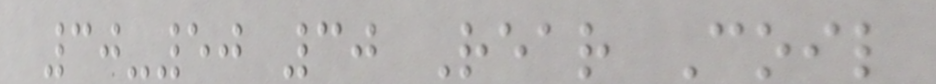30-50 30 Rear Coil
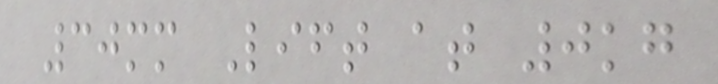30mm Lift at 0kg
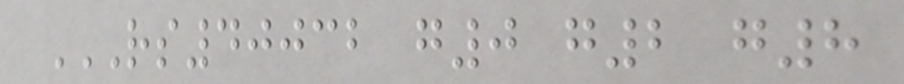RS40032 G0 G2 G8
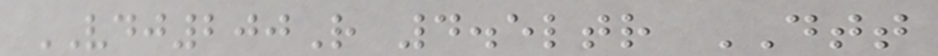VDJ200R 4.5ltr DTT
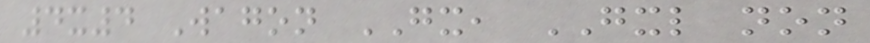4x4 Wagon GX, GXL non
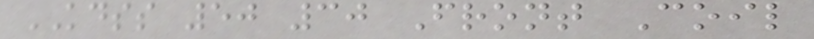KDSS 50 30 Front Coil
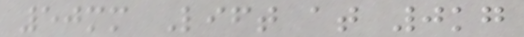50mm Lift at 0kg
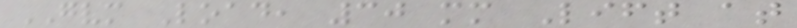GVM Load, 30 mm Lift at
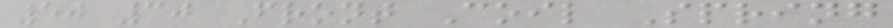50 30 Front Coil Spring
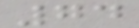74
